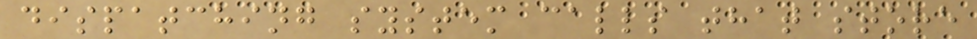dispatching system calls that store
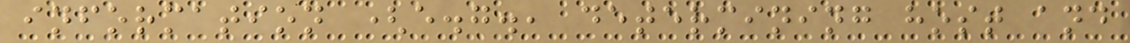information (e.g., determining host and
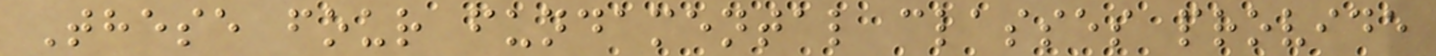These four fundamental classes provide
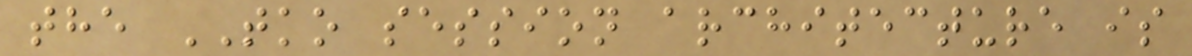the TKO session architecture is
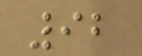92
